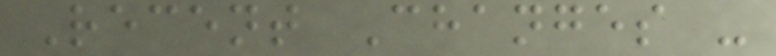Recent Changes -
